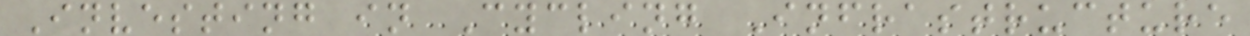Investing in Cycling Infrastructure
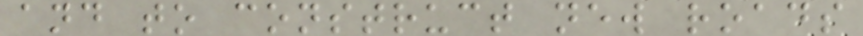and to construct new roads
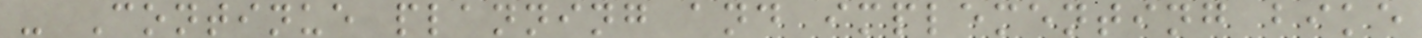- Continue planning and implementing bike
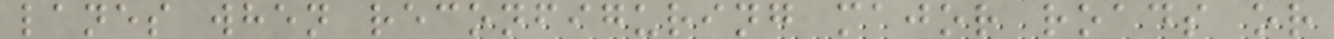lanes when reconfiguring major roads or
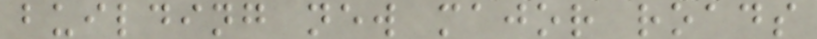building new major roads
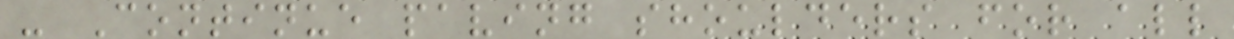- Continue paving shoulders for all
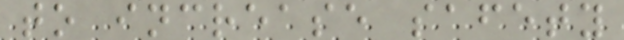to increase safety
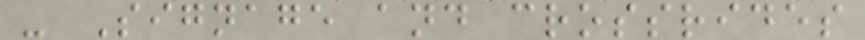- Signage and crossrides
